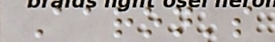Aaron's
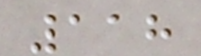118
